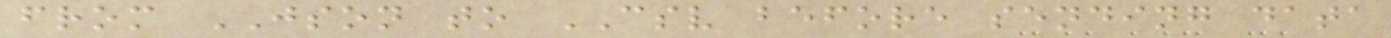from JSON to CSV before sending data
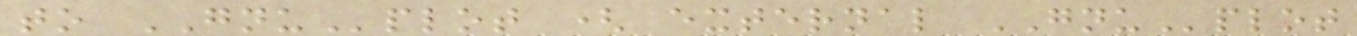to GNUplot ( external GNUplot
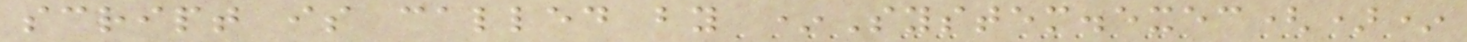script is called by *System.exec()*
